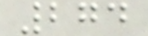274
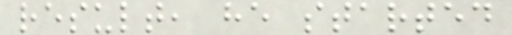result, he started
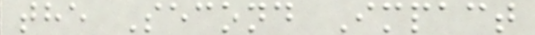the Second Impact
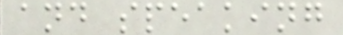and speaking
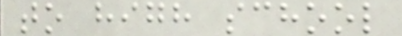to high school
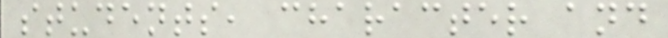students, character and
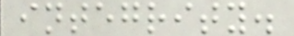integrity.
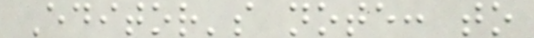Editor's note: to
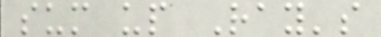sum up Ray's
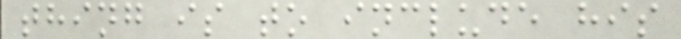thing is to include his
